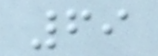69
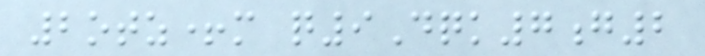2otz+m q9Dqk7g2
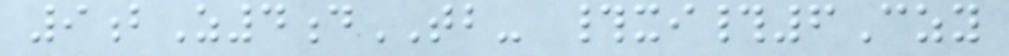9bZ4dTB- #xi#6Czy
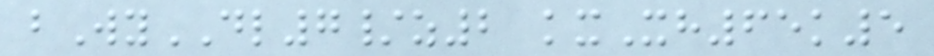bWyDL7/z2 kxXh65k5
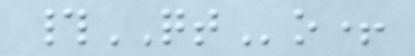#QTo+
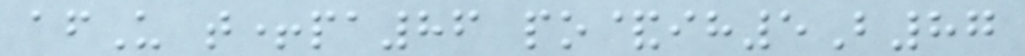afU t+pa86 po&ih5B87
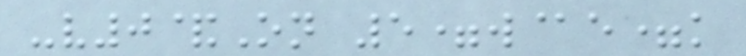-v0&On 5=w@e=k
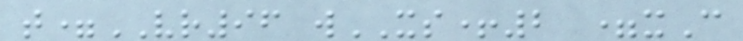t=VR96 wXS+2 =xC
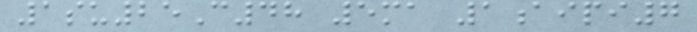1su25C48 5ma 1aipi7
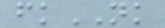fkNK
